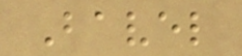Bavel
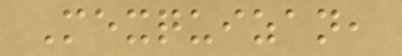Mexquizan,
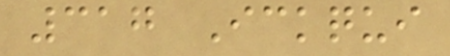317 Ickqui
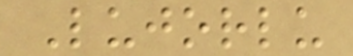Lujorlu
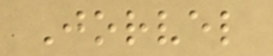Jorvel
